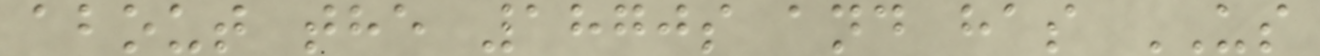about the 1870s and has US
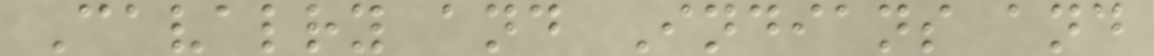Cavalry and Indians and
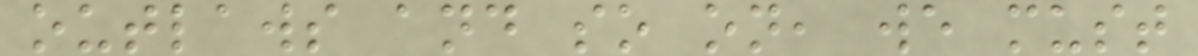outlaws and so on, we must
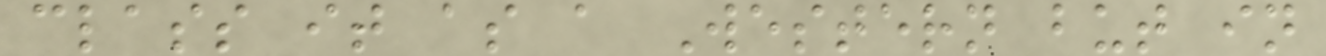class it as a Western but in
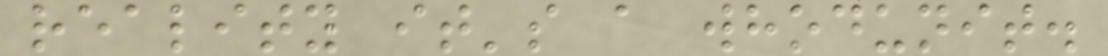reality it's a whodunit.
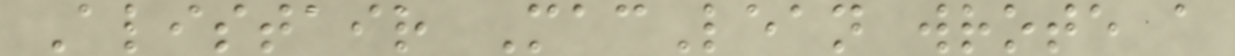Alistair MacLean wrote a
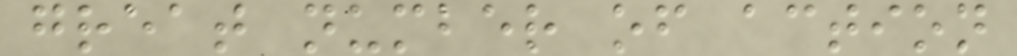great number of action
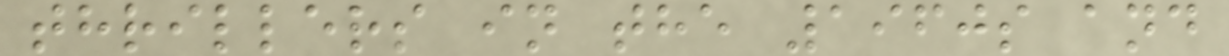thrillers in the 1960s and
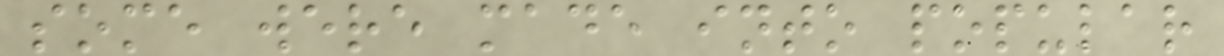some were made into popular
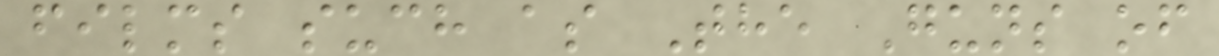films such as The Guns of
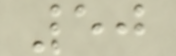50
